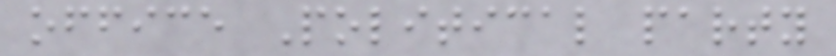office Political party
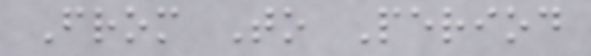From To Period
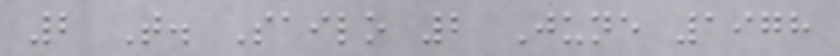2 T. Sailo 2 June 1978
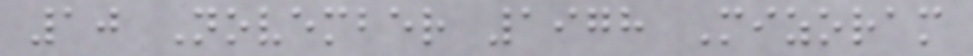10 November 1978 Mizoram
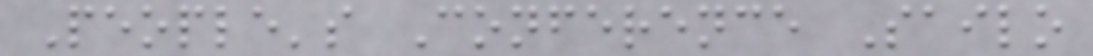People's Conference Sailo
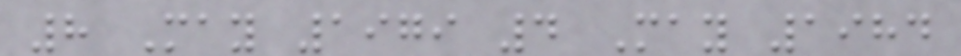8 May 1979 4 May 1984
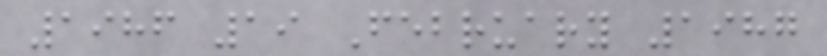1986 19 February 1987
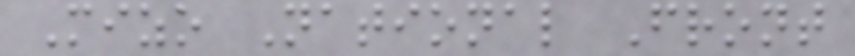Mizo National Front
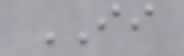II
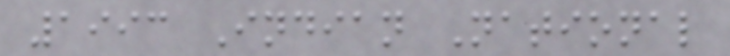1993 Indian National
